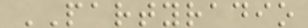PARTYRADIO
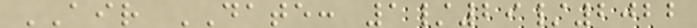AIR DATE: 1/29/2022
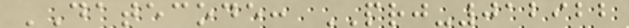DATECODE: PRJ-012922
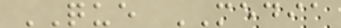QUE MEDIA
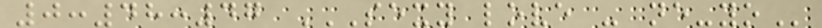0:48:47 SEXY LOVE - NE-YO
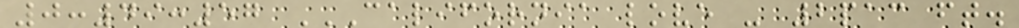0:49:57 CALIFORNIA LOVE - 2PAC FT.
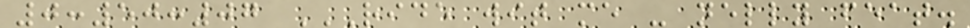0:50:07 RIDE WIT ME - NELLY FEAT.
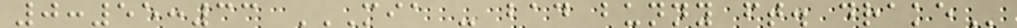0:55:33 MIA - BAD BUNNY FT. DRAKE
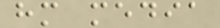hm media
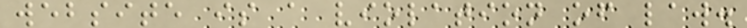website is a violation of law.
